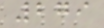279
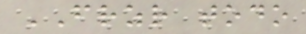FRZR todo
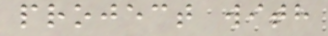project with
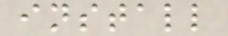install
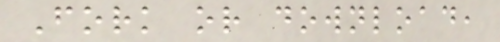Fork or download,
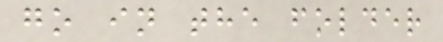go in the folder
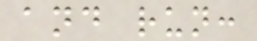and run:
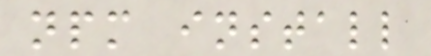npm install
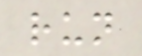run
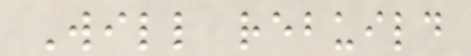Will rebuild
